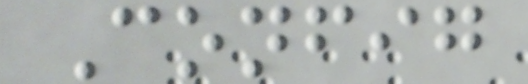Config
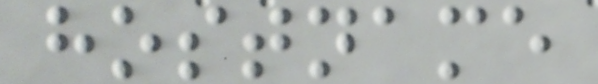hostname
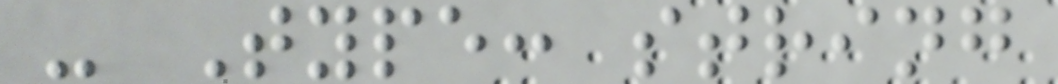- Type: string
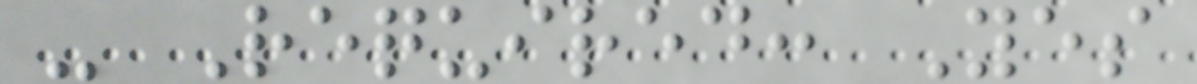- Required: Yes
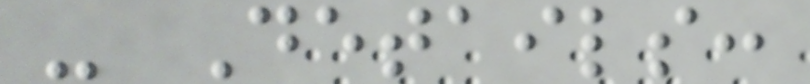- Details:
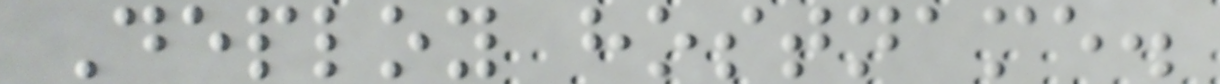Deploy hostname.
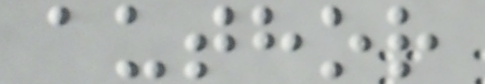author
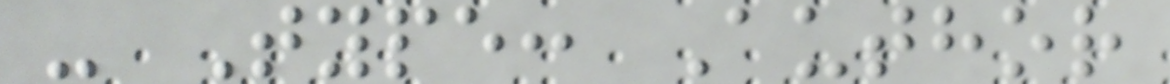- Type: Author
